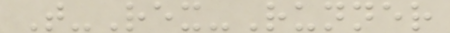T-Rex-Runner
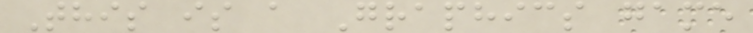This is a Graphics game
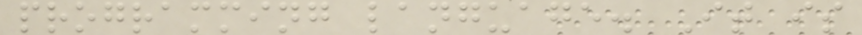programming language. It is
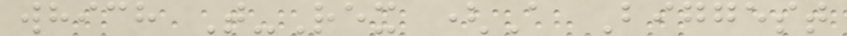which T-Rex (A Biggest
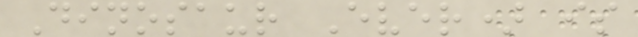Dinosaur Ever) is
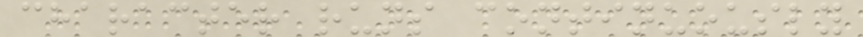character runs continuously
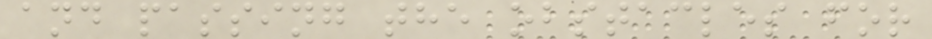and passing the obstacles for
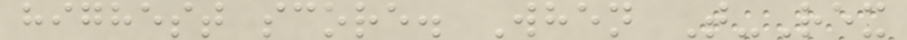highest score. When T-Rex
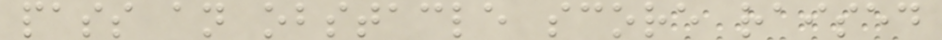pass an obstacle score raised
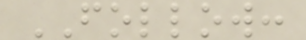FOLLOW:
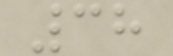38
